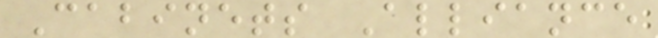Cabinets Alliance
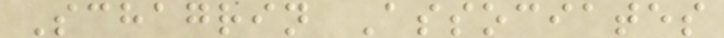Schagrin Associates
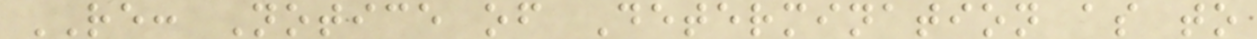RE: Notice of Determination as to
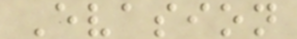Evasion
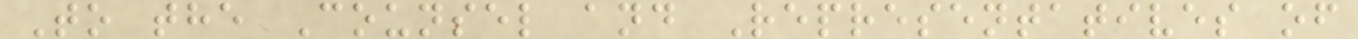To the Counsel and Representatives of
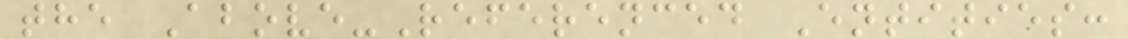the Above-Referenced Entities:
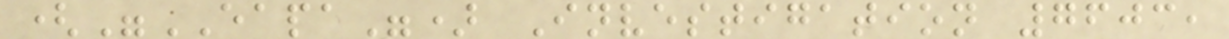("EAPA") Investigation 7603,
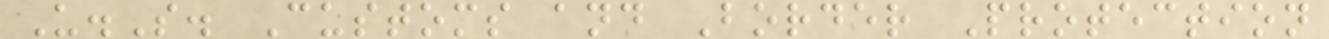U.S. Customs and Border Protection
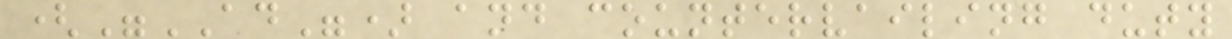("AD") and countervailing duty
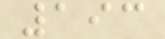193
